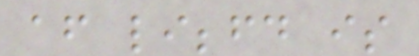after libbfd is
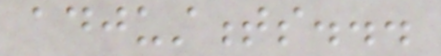adjustments...
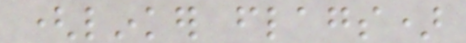(linker flags)
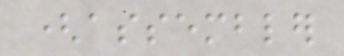(assembler
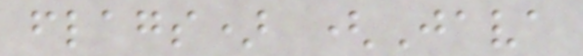flags) (Java
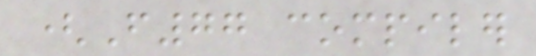(F77 compiler
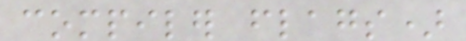compiler flags)
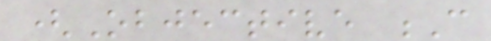(Objective C
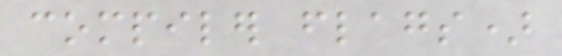compiler flags)
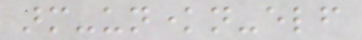arm-unknown-elf
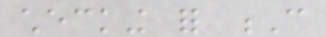checking for C
